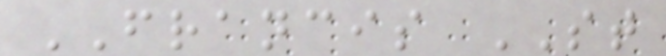FRANCIS ST
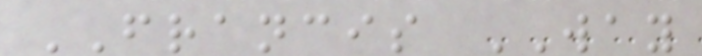FRANCIS WAY
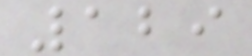129
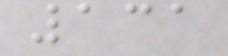131
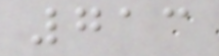713
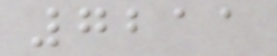7211
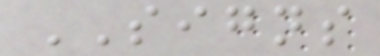SIGNS
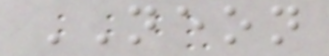NEON
